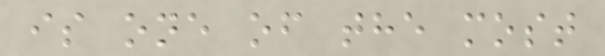is one of the most
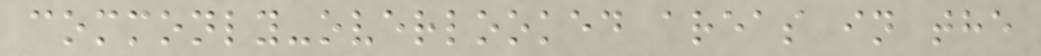commonly-overlooked areas in the
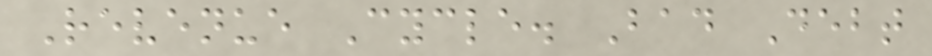Revenue Cycle. Bad Debt
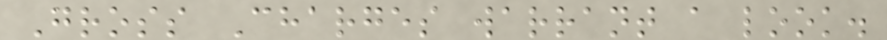Gross Charges warrant a look.
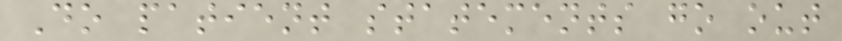Do patient statements go out
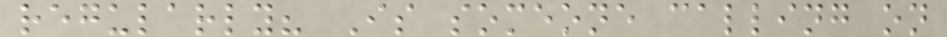regularly? Is someone calling on
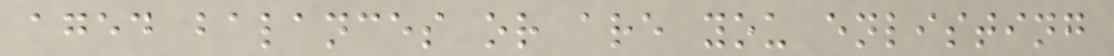aged balances or are you enlisting
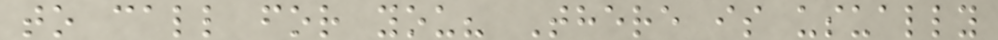to call for you? There is usually
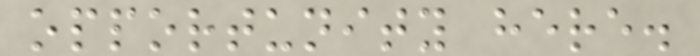opportunity here.
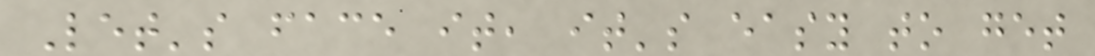Let's face it, it's easy to get
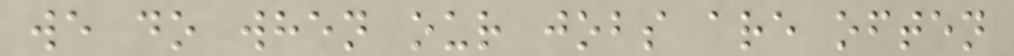we do when our jobs are often
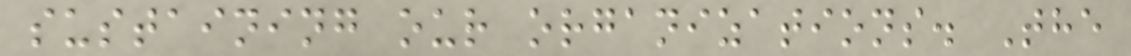sustaining our organizations. The
